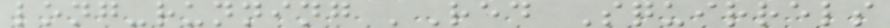long-running 'Red Squirrels
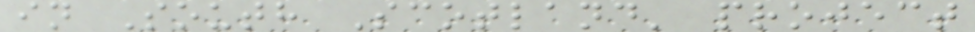in South Scotland' project
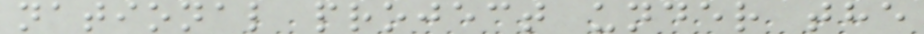national project under the
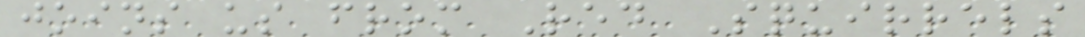joins us from Red Squirrels
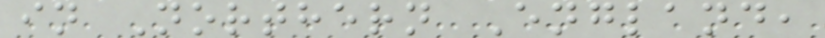in Northern England,
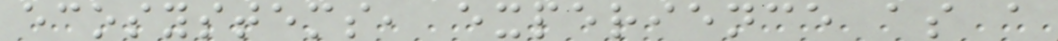ecosystems, experience as a
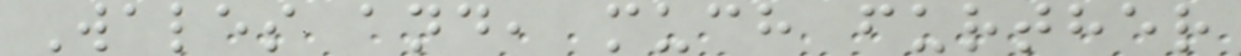Wales and, much further
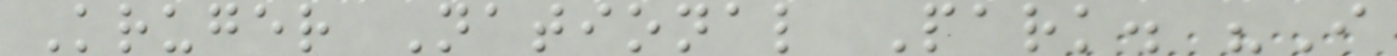Kruger National Park. "I
